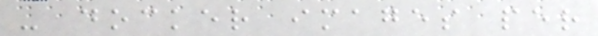- docker images per
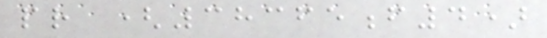pr (38365f4)
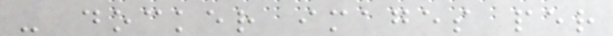- docker images per
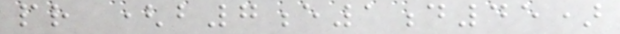pr (b7e1d45)
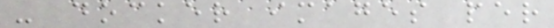- docker images per
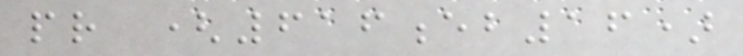pr (616eb16)
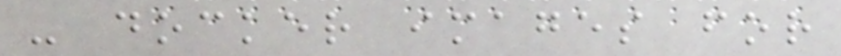- docker images for
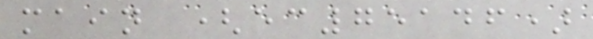main (ec75146)
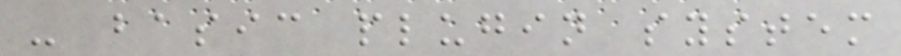- basic plugin system
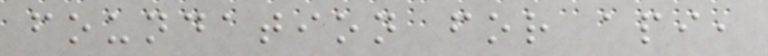foundation for api,
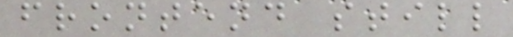frontend still
